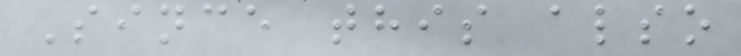Since this also
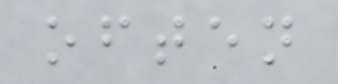often
